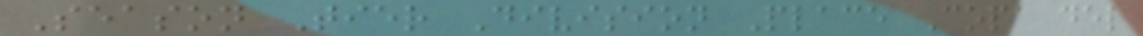Season Tier Division Place Copa del
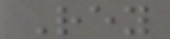Rey
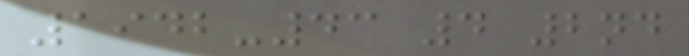1942-43 4 2nd
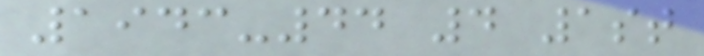1943-44 4 1st
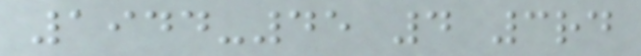1944-45 4 3rd
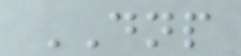DNP
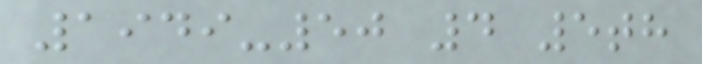1949-50 4 5th
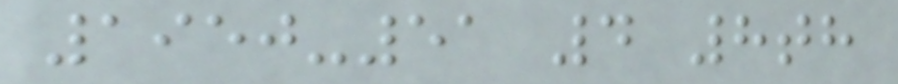1950-51 4 8th
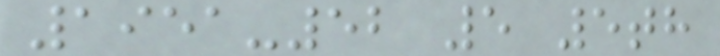1951-52 5 5th
